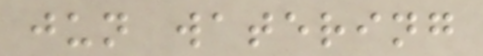jun watering
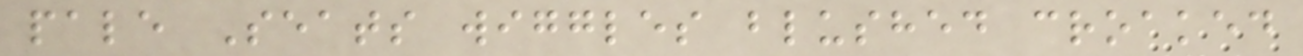pale Seats wiggles blushed croaked
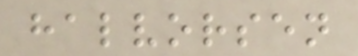halvorsen
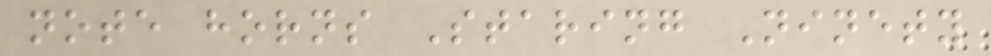note horns Staring Ninety
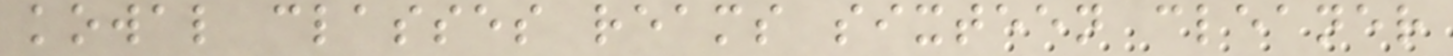kowal classes reams sixteen cleaner
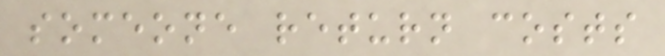someone return costs
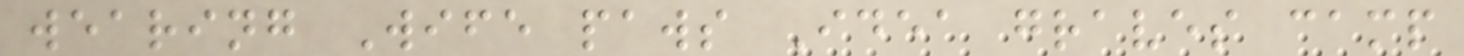wearing Wife paws Idea graves camp
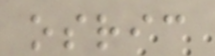osric
